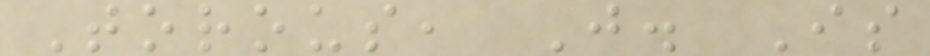Torous, J. Is
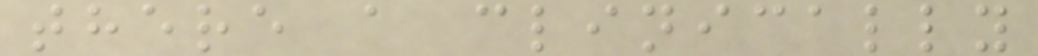there a clinically
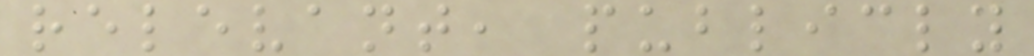relevant, publicly
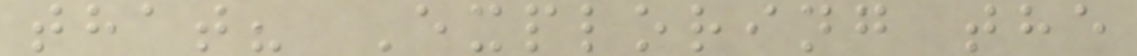that? Exploring the
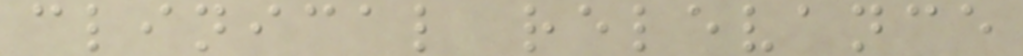clinical relevance
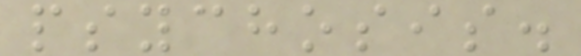psychosis.
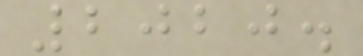2020.
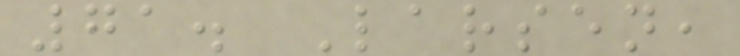71. Larsen,
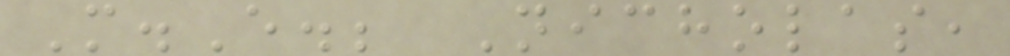M.E.; Nicholas,
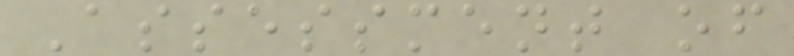Assessment of
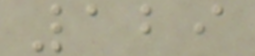129
